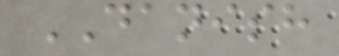DANISH
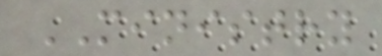MINISTRY
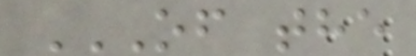OF THE
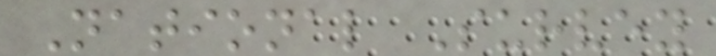National Survey
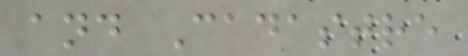and Cadastre
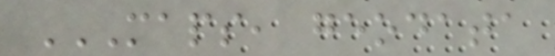MAPS, GEODATA
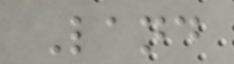Land
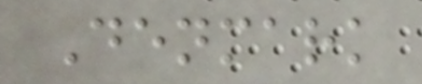Denmark
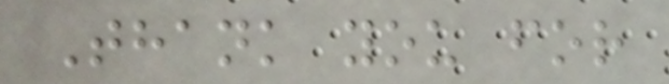Thank you for
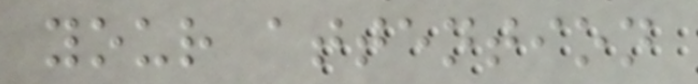your attention
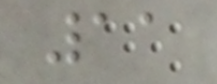11
